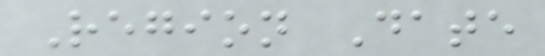Region Date
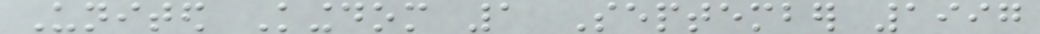United Kingdom 1 September 1997
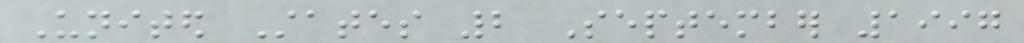United States 2 September 1997
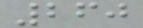260
